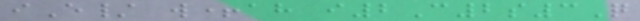iE/ w+ah i2C2s3Q
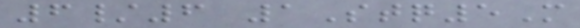6/6 1Stq5M
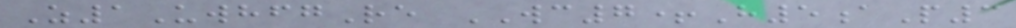Z1UwhfgRe WC7+H5aP3
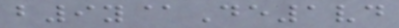b9y@De1vd
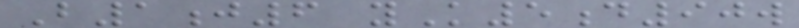B1j6 yK5d90w
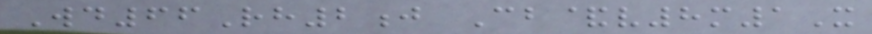Wd66Rh2j Cb&v8m1X
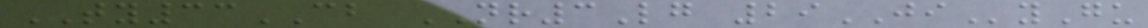TY33CB NR3Lg 29JIyGu
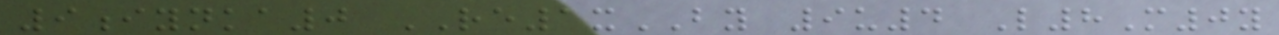9iynka0 RE1xBY 9u4 L8M0y
